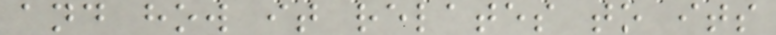and how it relates to its
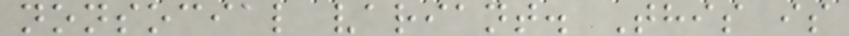nonsocial variant. This is
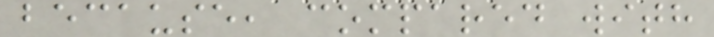because, compared with
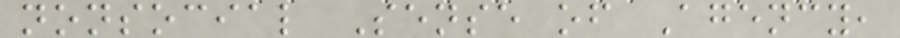nonsocial Sense of Agency,
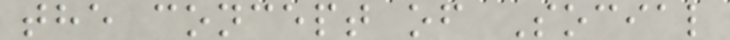the concept of Social
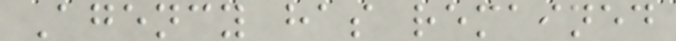Agency has remained
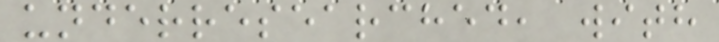underresearched, with
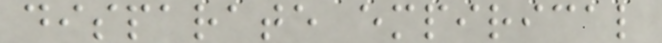disparate empirical
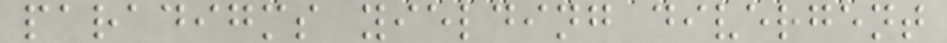paradigms yielding divergent
